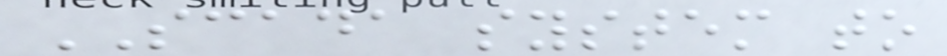SCADA system to
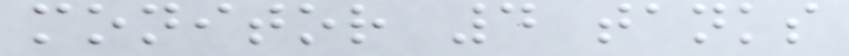monitor 4 tanks
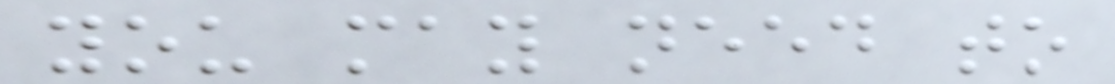you may need to
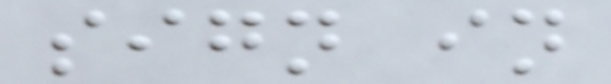sign in
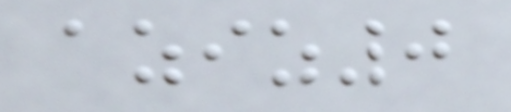aziz0
